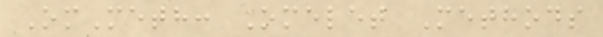OmMeth: Omelet Methods
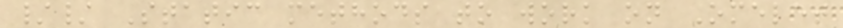// Static methods to work on Omelet
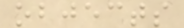objects
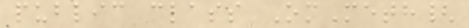public class OmMeth{
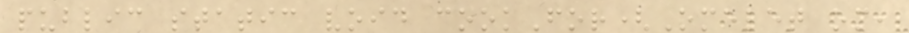public static void cookFor(Omelet om,
